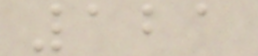121
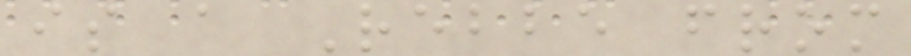is a Rebbe from
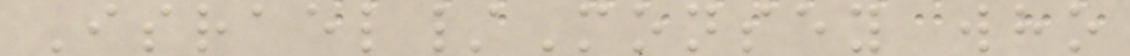Israel/Monsey who
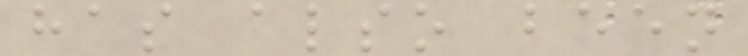has also been
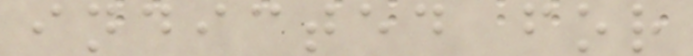indicted for
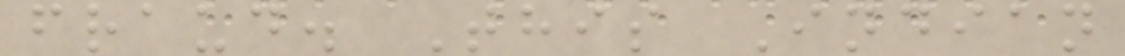fraud. This Indian
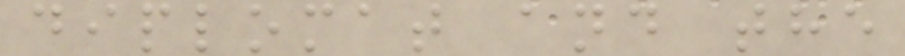diplomat and the
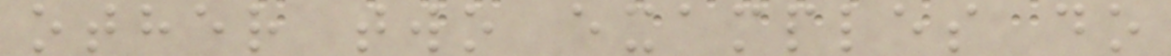other two examples do
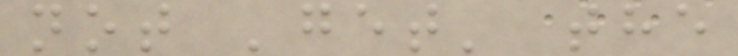not 'get' the
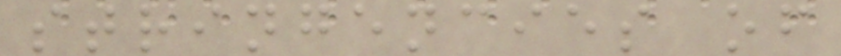stringencies of
